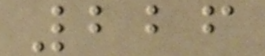226
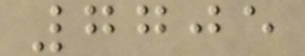7705
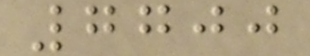7700
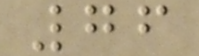76
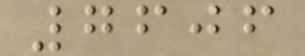7606
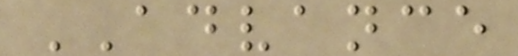ADVANCE
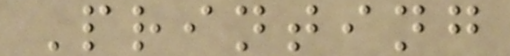Printing
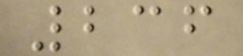236
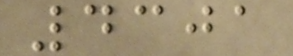4301
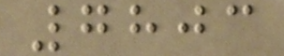7803
